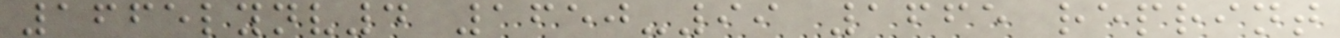1665lynv4 1650-99 1665 reprint
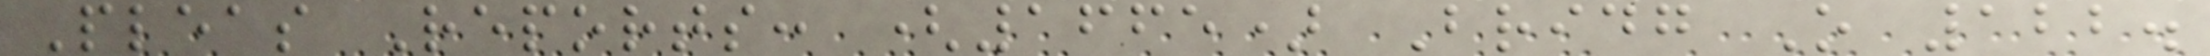Pleas Reports: (1665) Bridg O 122.
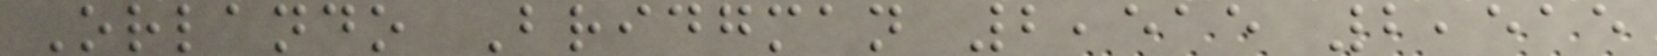Orlando Bridgman 2,515 2,515
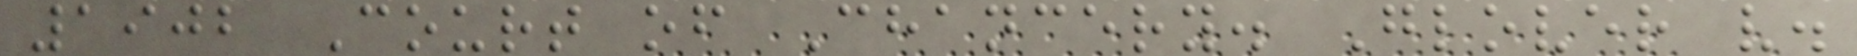1902 Court of Chancery. Glover v.
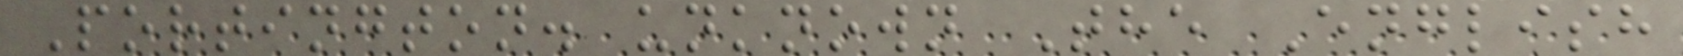Portington. unknown The English
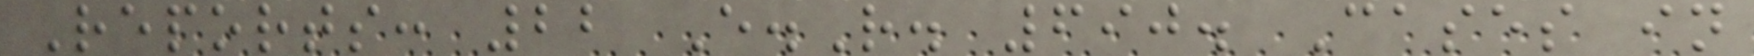Reports: 22 E.R. 690. Cases in
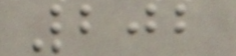202
